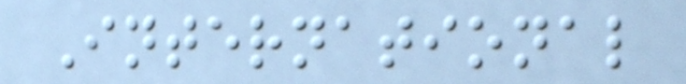International
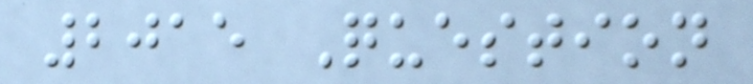2015 Question
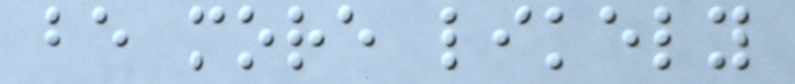be more likely
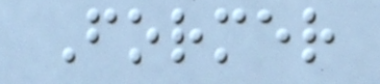Former
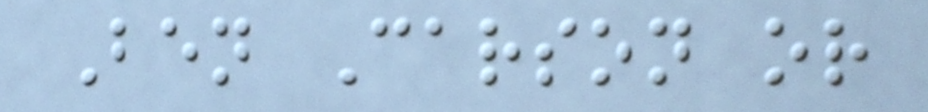Ben Carson or
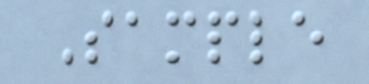Sample
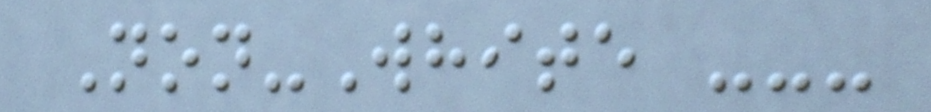Non-White ---
